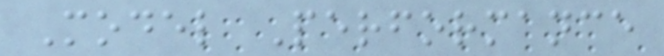Model Performance
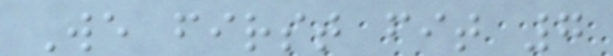We first fit 7
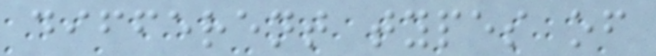different types of
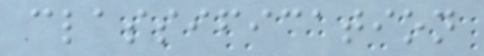classification
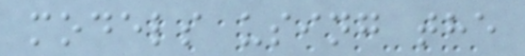models using the
